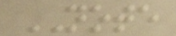NOTE
